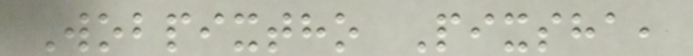Wobpixtho Pixsha,
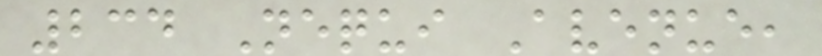234 Nequi Avenue,
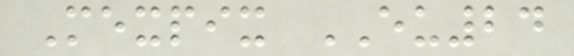Mexpix EU24
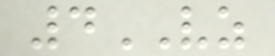4VZ
